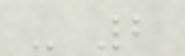- 2
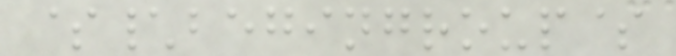$\begingroup$
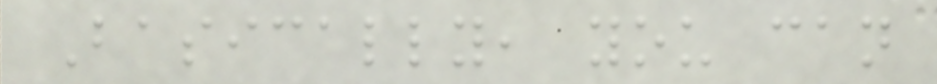Basically, you can
